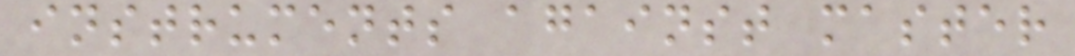instruments against master
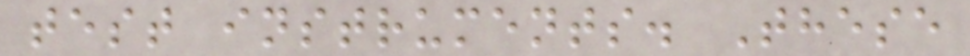test instruments. These
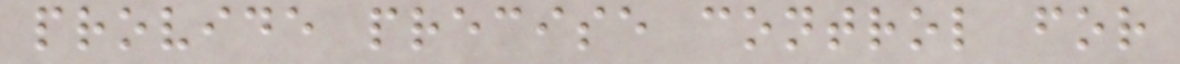provide precise control for
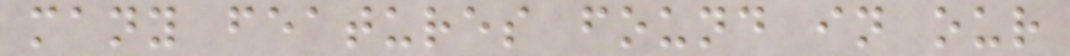many features found in our
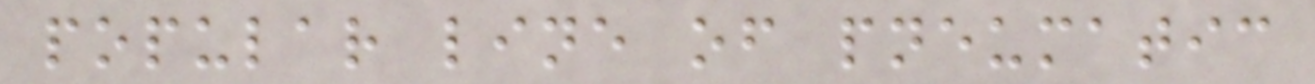popular line of pneumatic
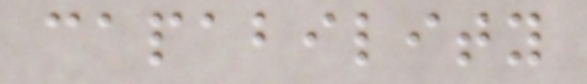capability
